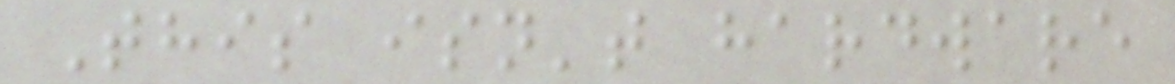This isn't hardware
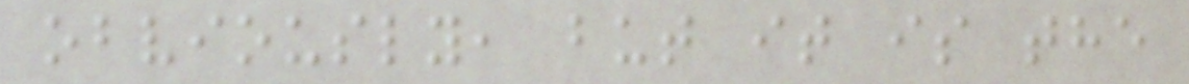obviously, but it is the
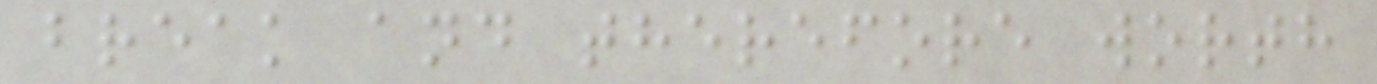break and therefore worth
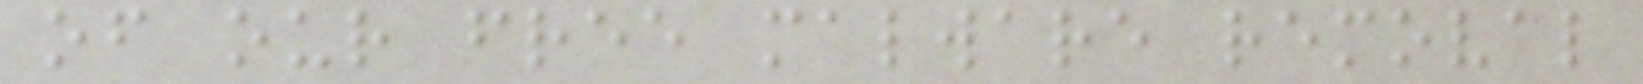of our free malware removal
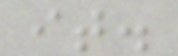it.
